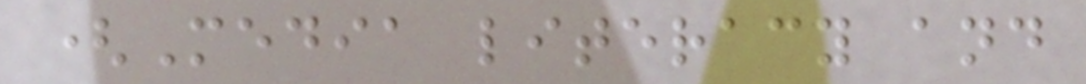(Media literacy and
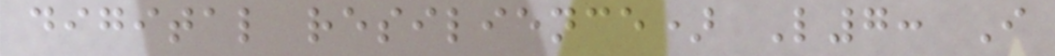digital resilience) L7: I
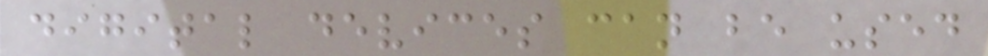digital devices can be used
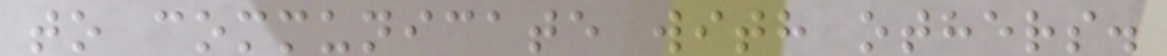to communicate with others.
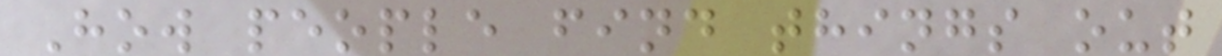How people find things out
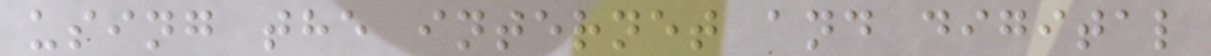using the internet and digital
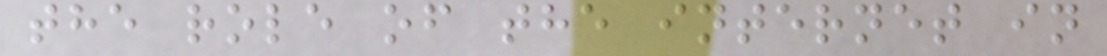the role of the internet in
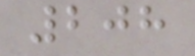208
